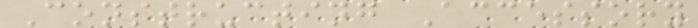Constructing Accessory
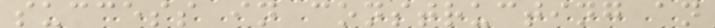success in constructing an
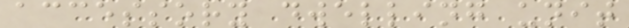accessory dwelling unit
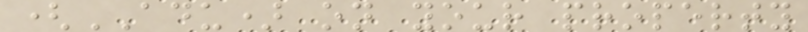(ADU) on your property
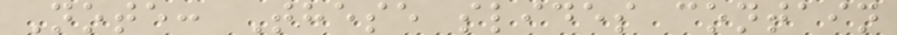Note: These slides contain
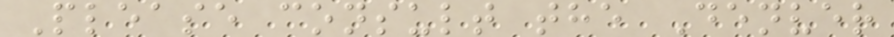Please consult the Denver
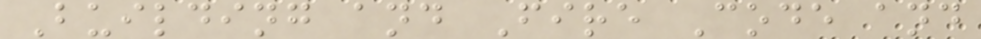Building and Fire Code and
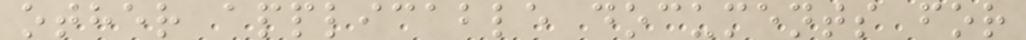other applicable documents for
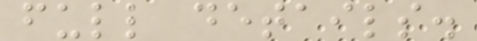full details.
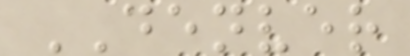DENVER
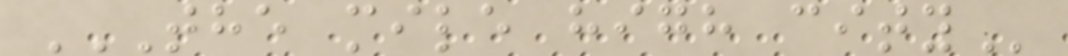THE MILE HIGH CITY
